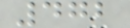472
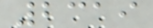2319
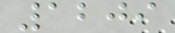1209
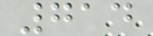714
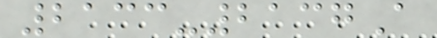2133-2137A
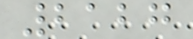2127
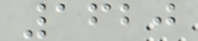1620
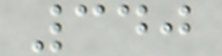340
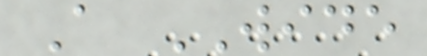A WIDE
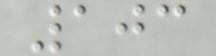103
